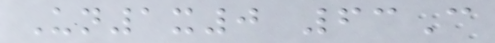Un1x0 63C
